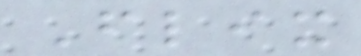Flix
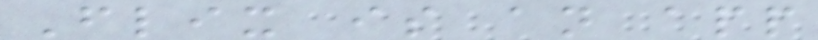Flix is an app
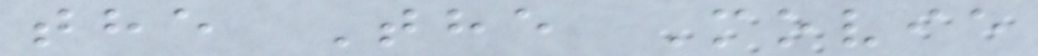the The Movie
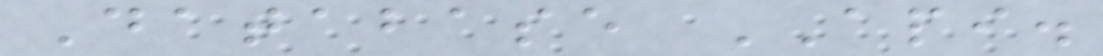Database API.
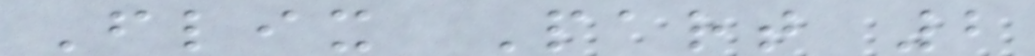Flix Part 2
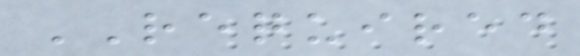REQUIRED
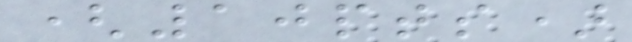(10pts)
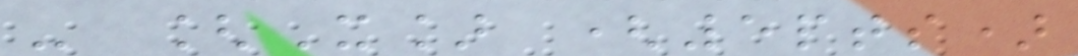- [X] (5pts)
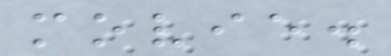movie.
